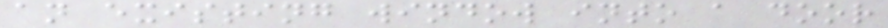an existing window into a door
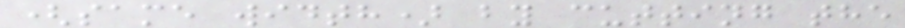(same width) by cutting the
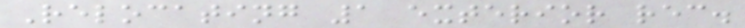Relocating 1 exterior rec.
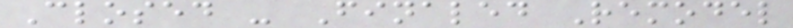Closed - Finaled Remodel
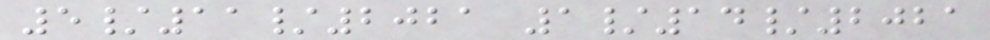5/11/2021 1/14/2021
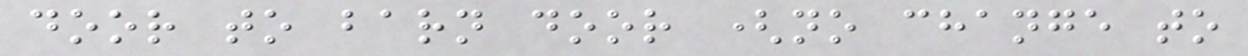door to barn door (no change to
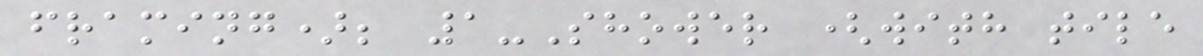framing); 1-Shower (with tile
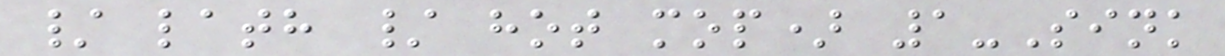/ lath / hot mop) 1-Sink
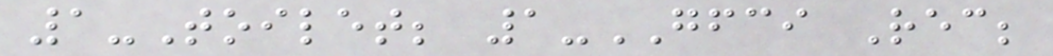1-Toilet; 1-GFCI Rec;
